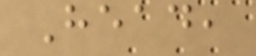Head,
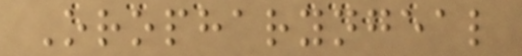Oropharyngeal
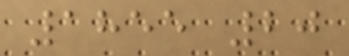1855 20
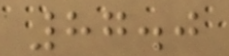87.0
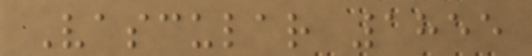Vascular 1855
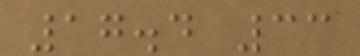17.4 33
